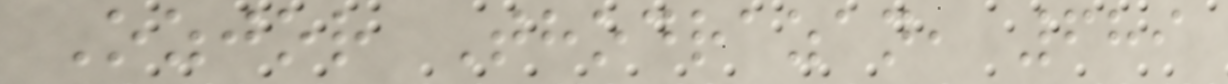Ozjor Thodrazan, 689
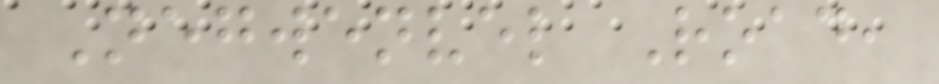Negwenvel Road,
